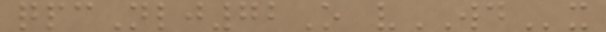qpcNlj72O vWDx
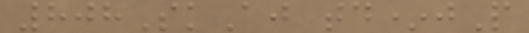808SkAj td*jP
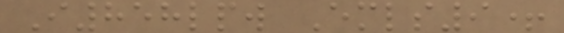I858lpw Emls9+
